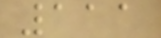111
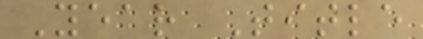Year Title
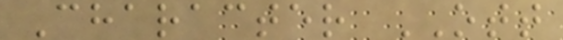Character OTT
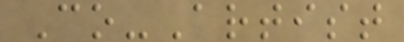Co-Artist
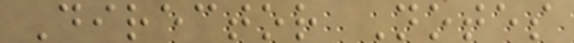Director Notes
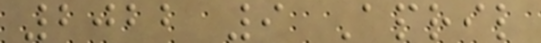2022 9 April
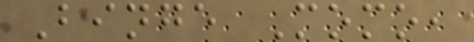Binge Momo,
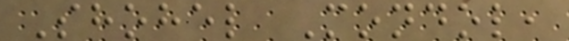Shohel Mondol,
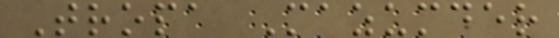Tropa Mazumder
